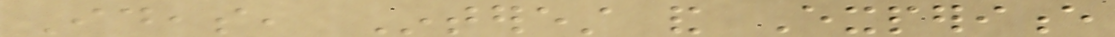Ideas, Interest and Experience
